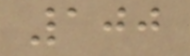100
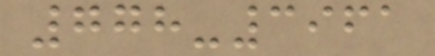778-3961
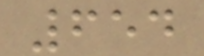654
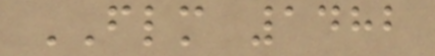FLM 1482
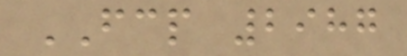FCP 2987
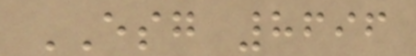ESG 8696
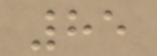85
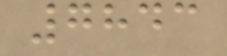7843
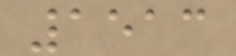1513
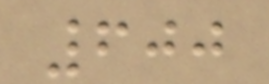600
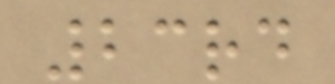23rd
